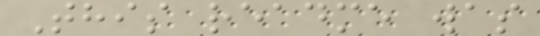This readme was
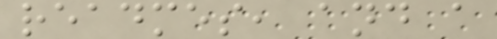readmes, and a
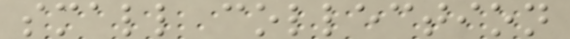small collection
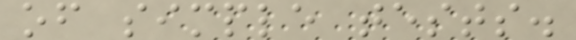of simple tests.
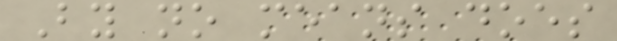By no means does
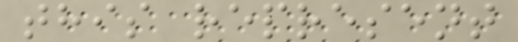this represent
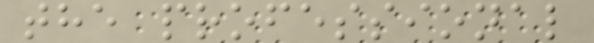the professional
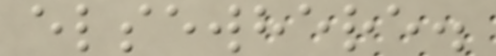elsewhere.
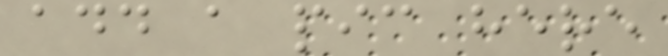add a pic here
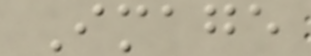Image
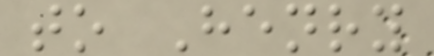to Henry
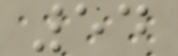54
